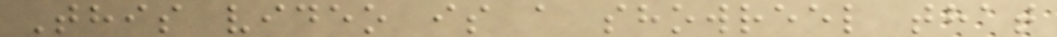This video is a showreel that
